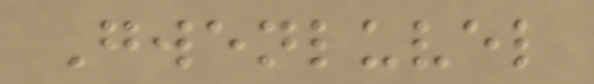Gwenluvel
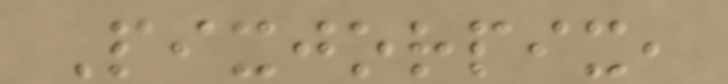Pixjorpix,
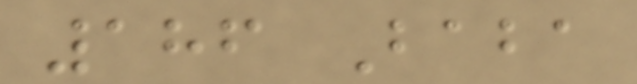186 Baba
